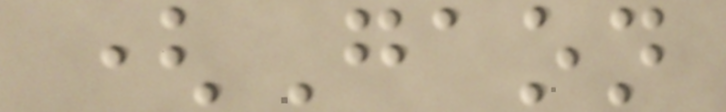(Gaon
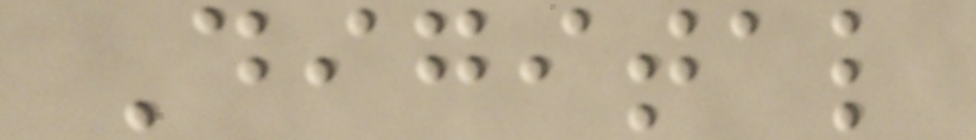Digital
